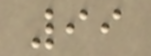99
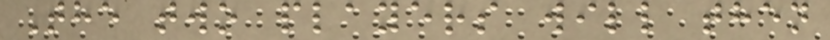The two players will then
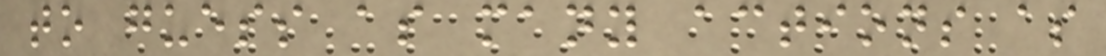to guess as many actions as
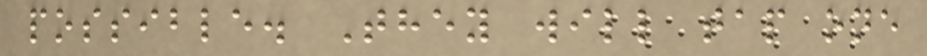possible. They will tap one
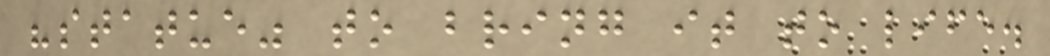"statue" to bring it to life.
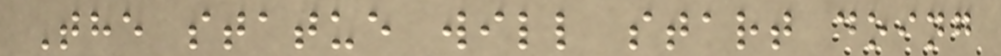The statue will start doing
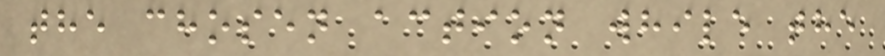the chosen action while the
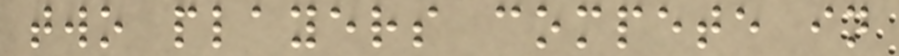two players compete in
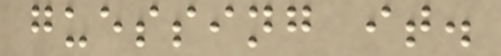guessing it.
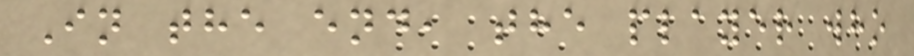In the end, the player who
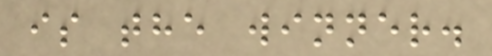is the winner.
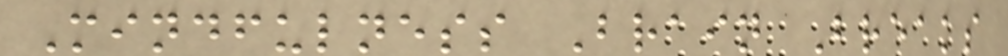Mindfulness Brain Breaks
